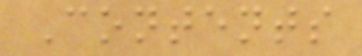Contents
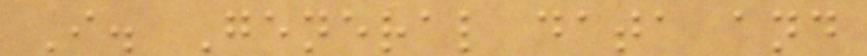I. General data and
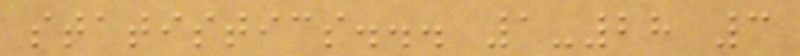statistics... 1-28 3
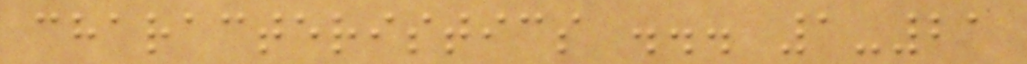characteristics ... 1-21
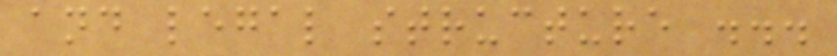and legal structure ...
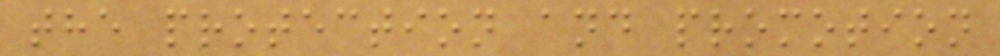the protection and promotion
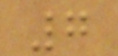7
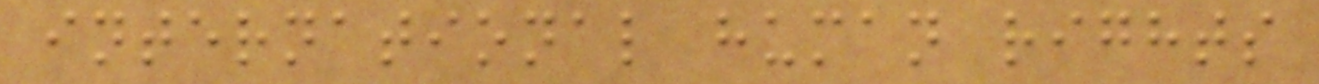international human rights
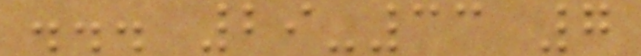... 29-33 7
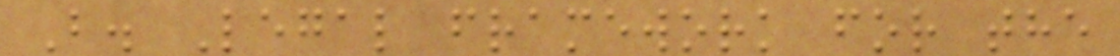B. Legal framework for the
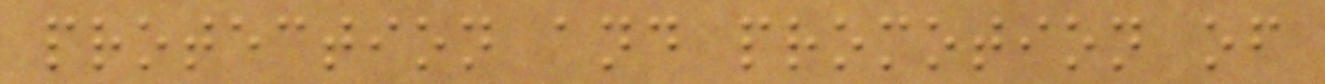protection and promotion of
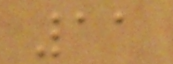11
